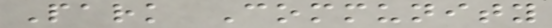Park Community
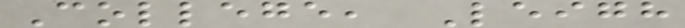College, Leigh
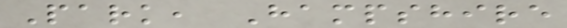Park, Hampshire
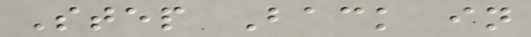Step Back in
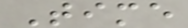Time
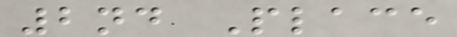2nd Place
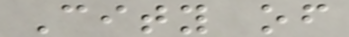City of
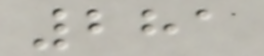281
